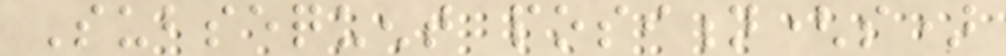Subsequent position(s)
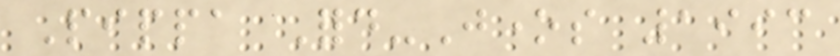Pippa Ford-Jones 1993
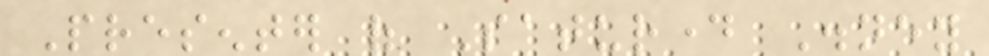Presenter of Saturday Disney
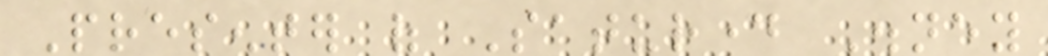Presenter of Saturday Disney
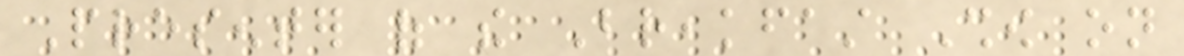Presenter of the Breakfast Show on
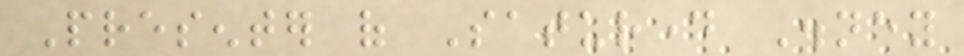Presenter of Saturday Disney
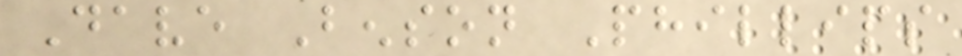Dave Benson Phillips
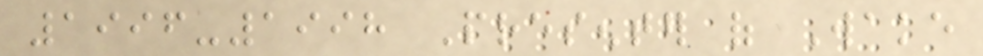1996-1998 Presenter of Wake
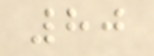80
